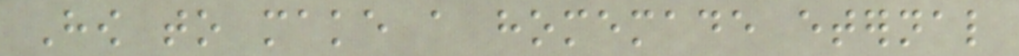How to make a homemade eternal
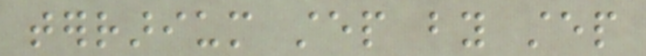terrarium step by step
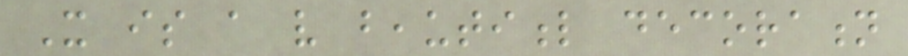It is a very beautiful decoration
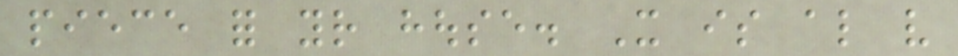piece for your house. It is also very
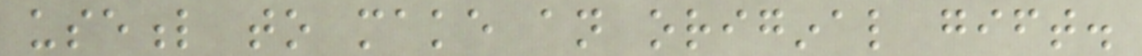useful to make an original gift.
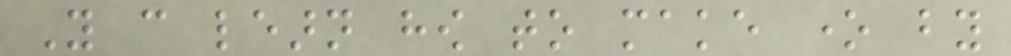You can learn how to make one by
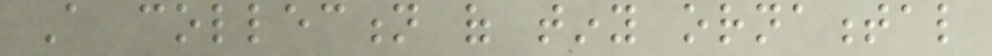A collection of tiny ornamental
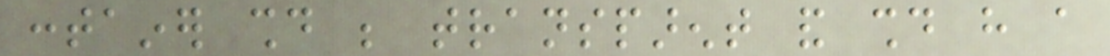container should be transparent and should have a
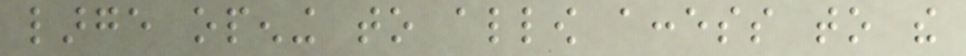large opening to allow access to the
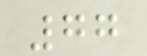77
